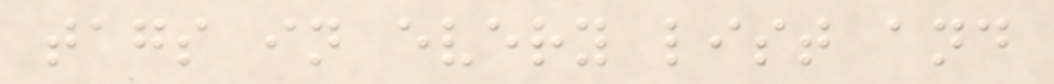tags in every list and
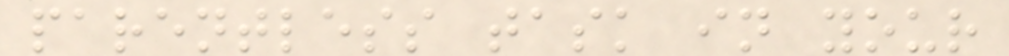parentless task in your
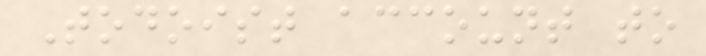Todoist account to
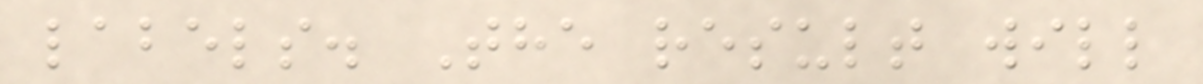labels. The result will
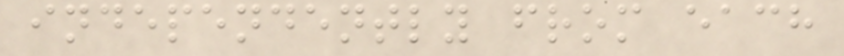independently from each
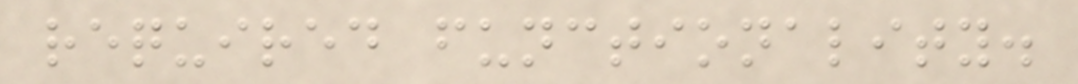required functionality.
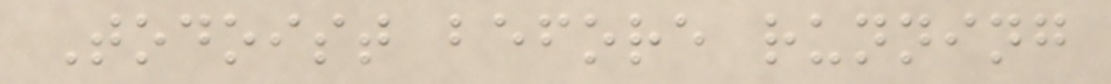Todoist before running
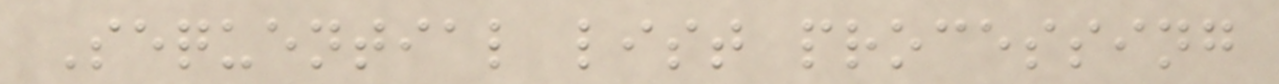Sequential list processing
